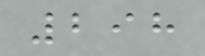298
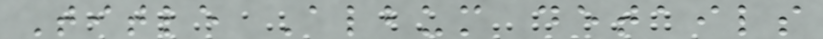Title Album details
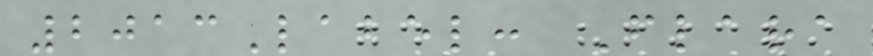2013Label: Flara
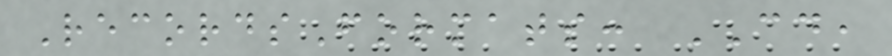RecordsFormats: CD,
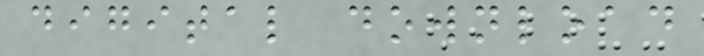digital download
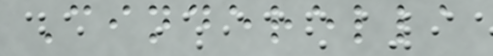Cinderella
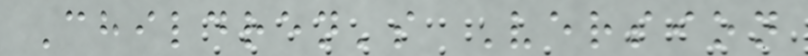Children's Version
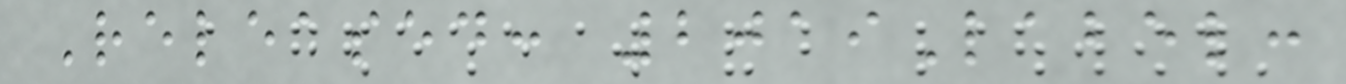Released: 2019Label:
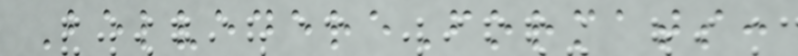BelvedereFormats:
